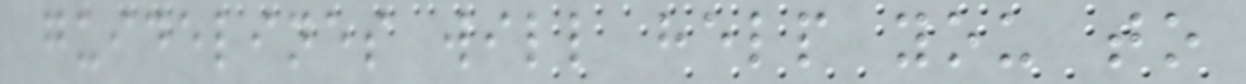guidelines will help you to
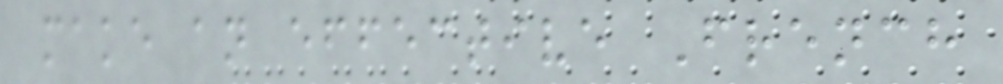make an effective French
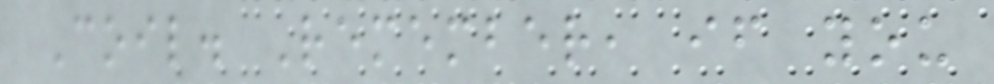Coil. Remember, if you
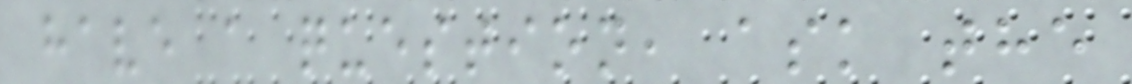have a question, ask the
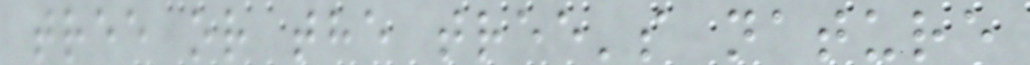tree or the tree's nature
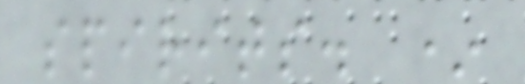spirits. *
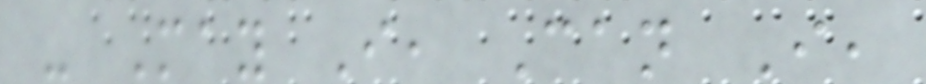- May I, Can I,
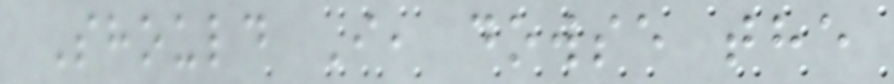Should I, dowse the
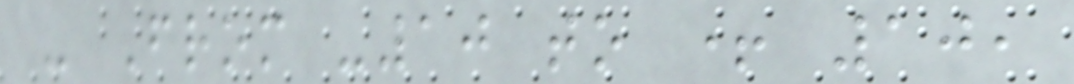- From -10 to + 10,
